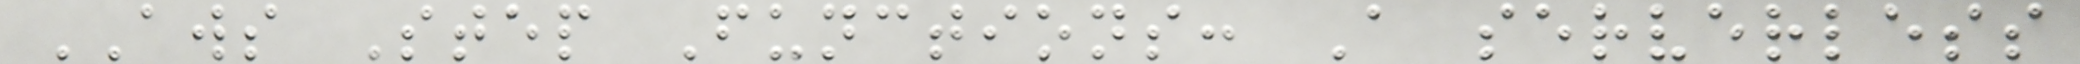AWS Step Functions: A serverless
